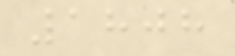1808
